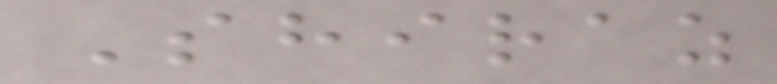Shiraz
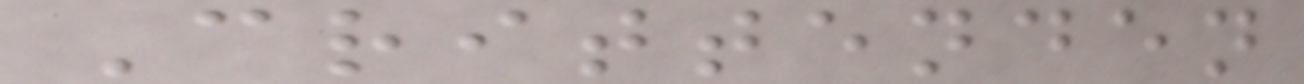Crittenden
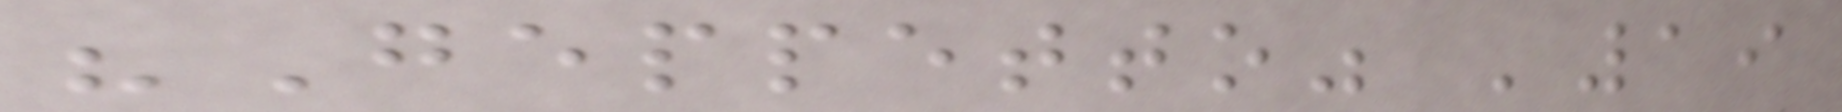"Geppetto" '19
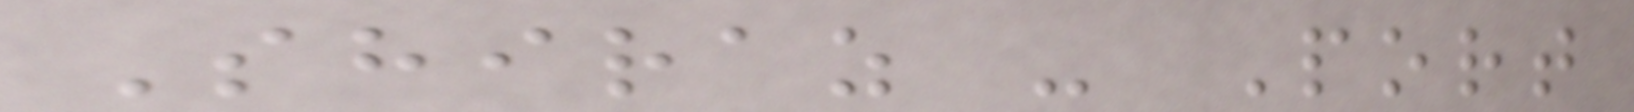Shiraz - Port
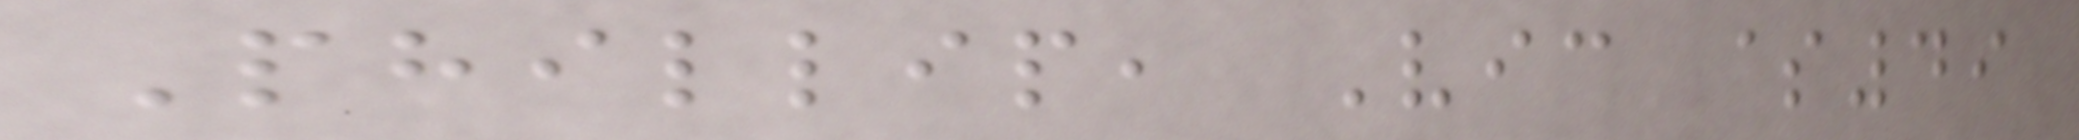Phillip, Vic $49
